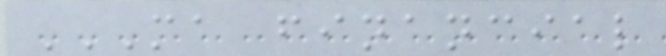MA FINANCIAL
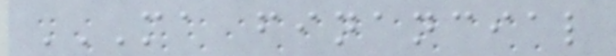MA FINANCIAL
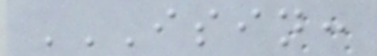ISIN:
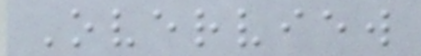Overview
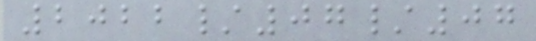2022/07/07
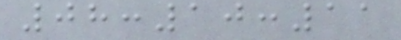08:10:11
